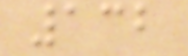132
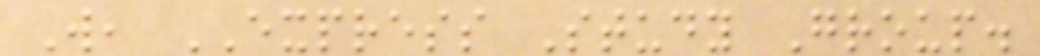W, EXPRESS Study Group.
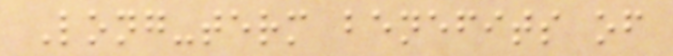Long-term benefits of
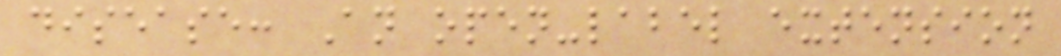disease: An open-label extension
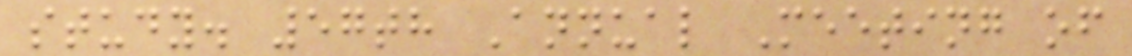study. 57th Annual Meeting of
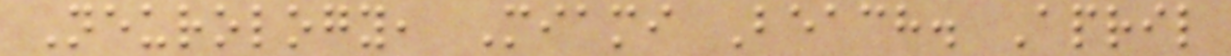Neurology, Miami Beach. April
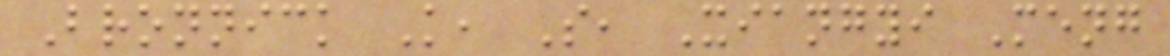Bronnick K, S, Xiangyi Meng
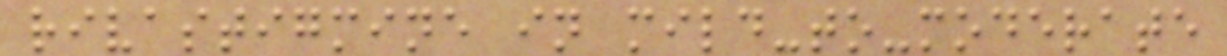rivastigmine in mild-to-moderate
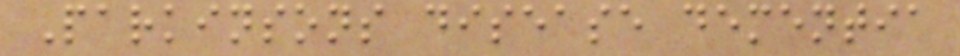Parkinsons disease dementia
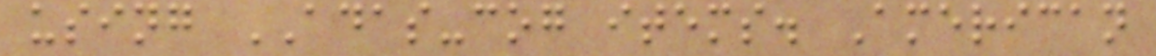using ADAS-cog items. American
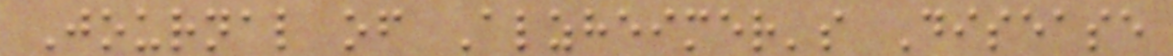Journal of Alzheimer's Disease
